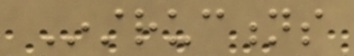Instructions
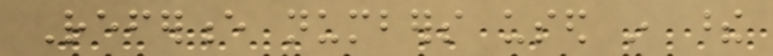Reference numbers used in these
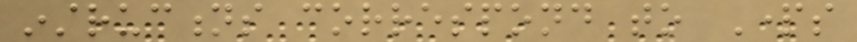instructions correspond to Parts
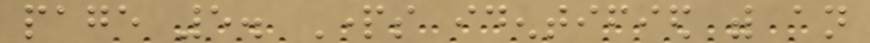page 5. Parts identified with an
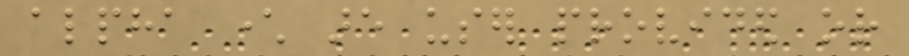alpha character are user provided or
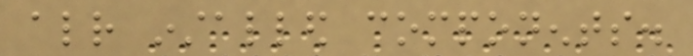already installed components.
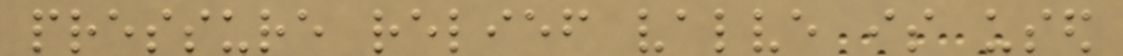pressure relief valve is used
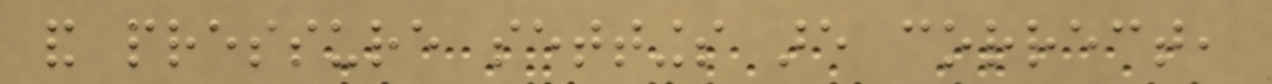and pressure settings are correct,
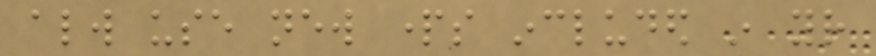always use new parts included in your
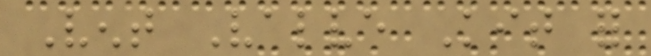Vent Valve Kit for
